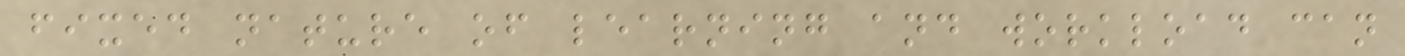fixed nature of learning and workload can
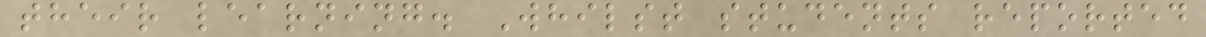their learning. Whilst students reported
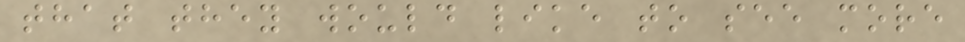that they would like to see more
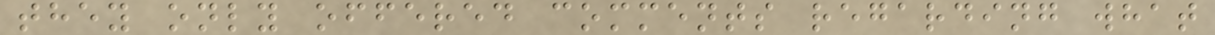they only offered comments regarding what
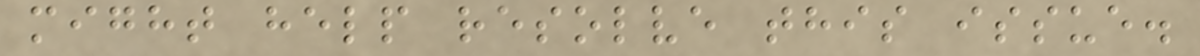might help resolve this issue.
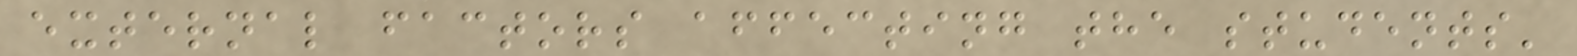external factors affecting the students'
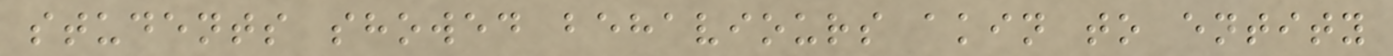students showed behaviours akin to entity
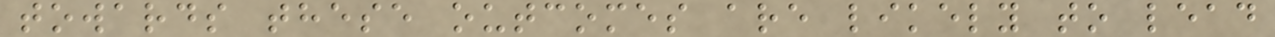towards these outcomes are likely to lead
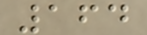164
